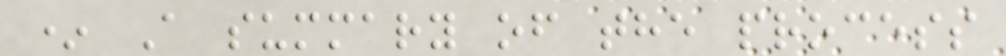* A summary of the process
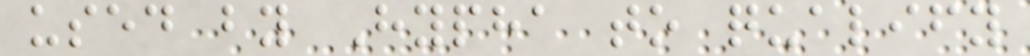used by Hypha to qualify
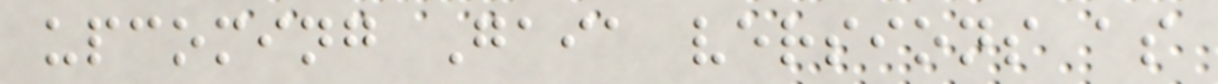upcoming Gaia versions as
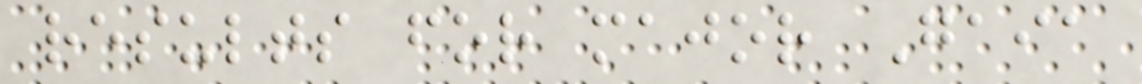results for major Gaia
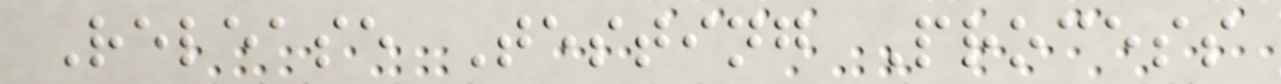Release Testing Process
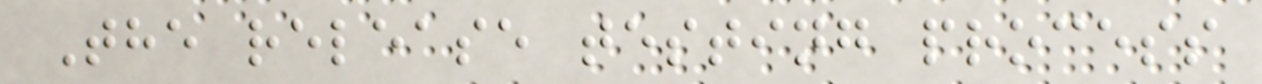The release testing process
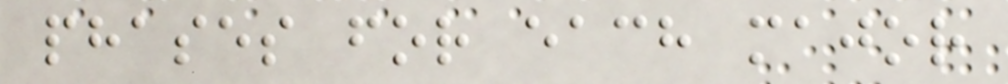phases for each major
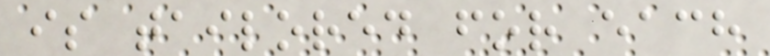is tailored for each
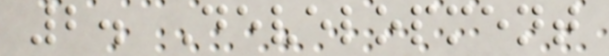2. Development
